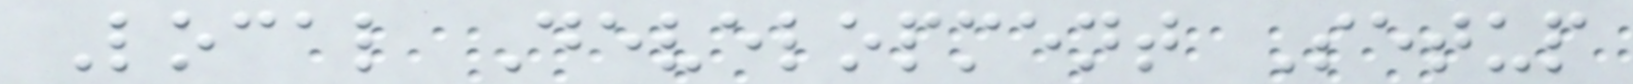Local Development Setup
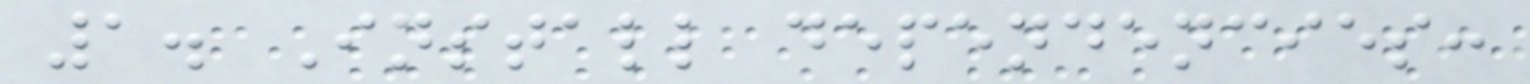1. Install dependencies:
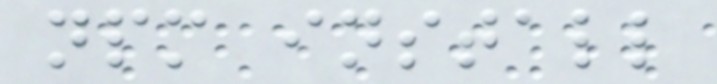npm install
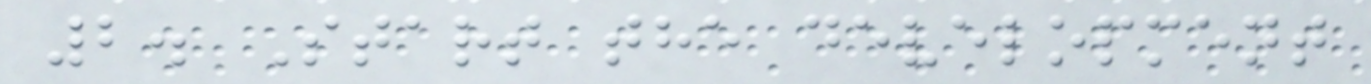2. Start the development
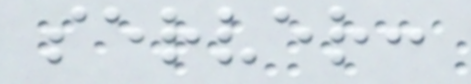server:
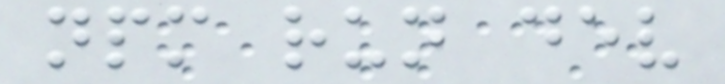npm run dev
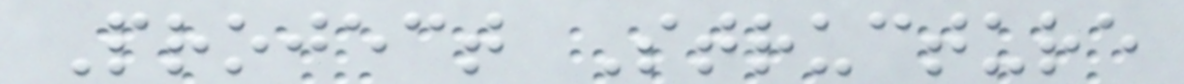Project Structure
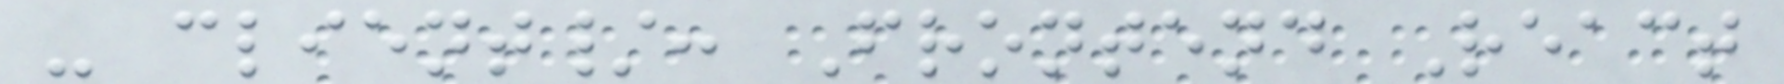- client/: Frontend React
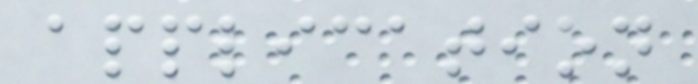application
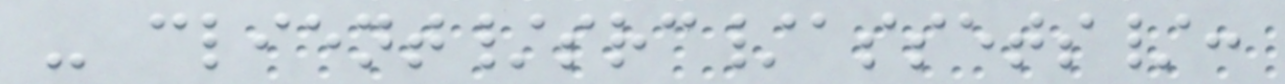- client/src/assets/:
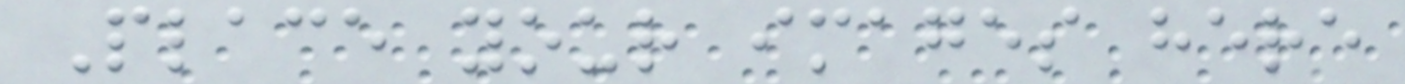Place your images here
